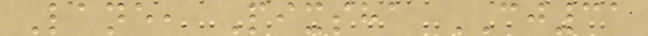Lane, Pixsha CJ31
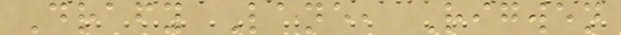Drafy Lane, Rigwen
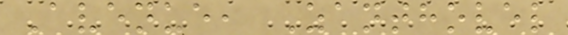Avenue, Zanthovel
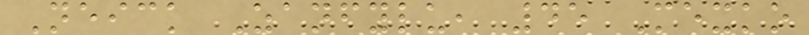Neick Zanfylu, 45 Mexko
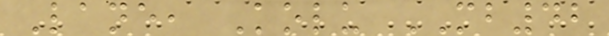Lane, Kolu MB42
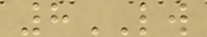8LW
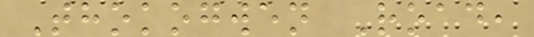Thokogwen Road,
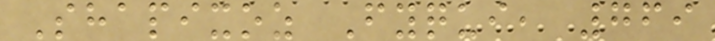Shapixoz Fyqui, 769
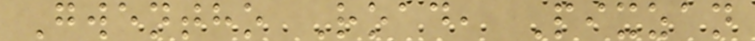Gwentho Road, Pixzan
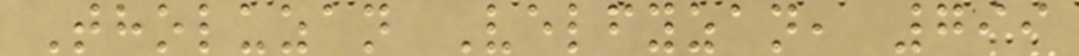Tholuzan Velfyzan, 799
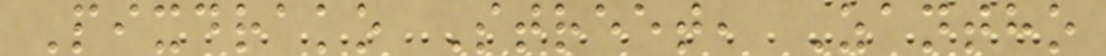Pixdrako Street, Zantho
